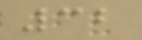32
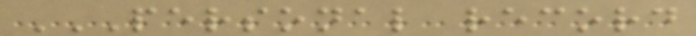PERSONAL RECORD
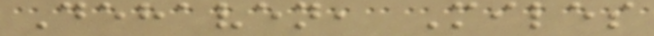Dehaven, Miles
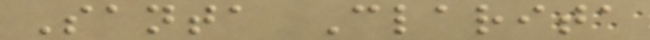Santa Clarita
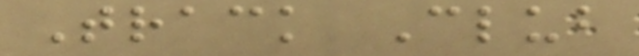Track Club
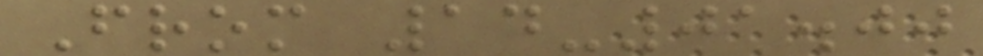From 14-01.00
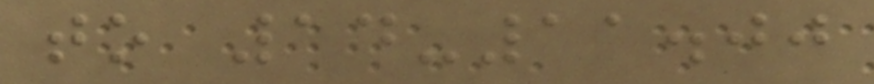to 14-11.00
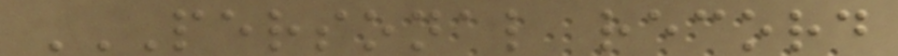PERSONAL RECORD
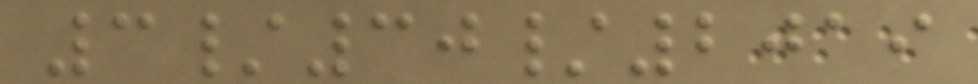3/30/2019
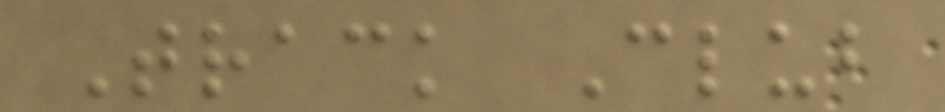Track Club
